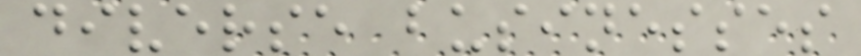diverse businesses
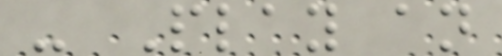- Play an
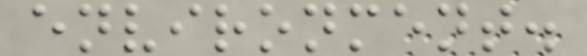environment.
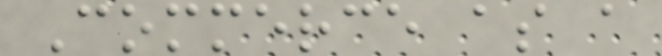Commerce as a
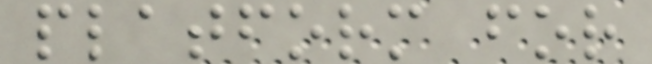platform for
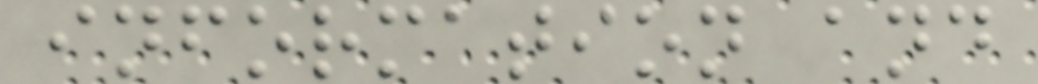information and
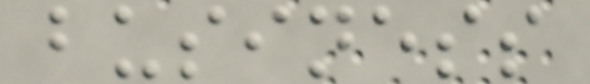business
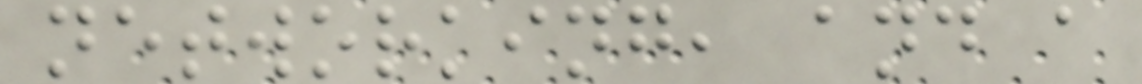networking, and a
